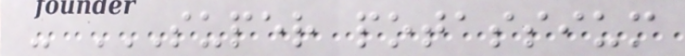- SUPER POTASSIUM
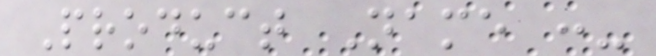Product Name :-
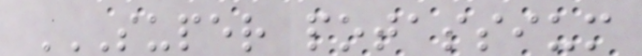SUPER POTASSIUM
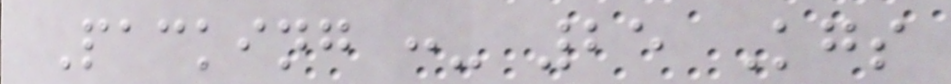Packing :- 25 Kgs
